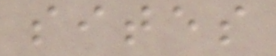sites
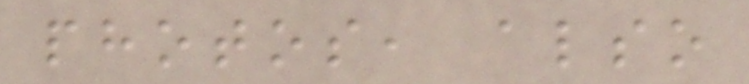photos, also
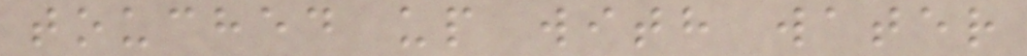touched up with water
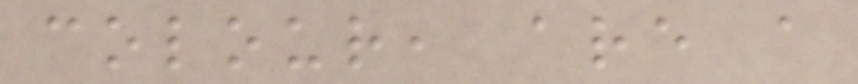colour, are a
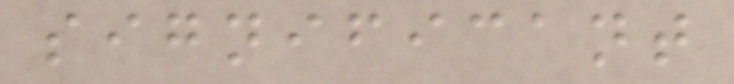significant
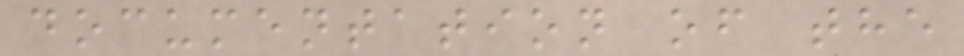documentation of the
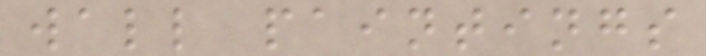wall paintings
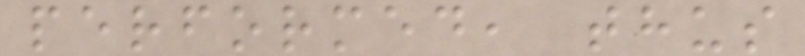performed, thus
